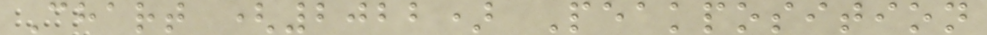Chart (2022) Peakposition
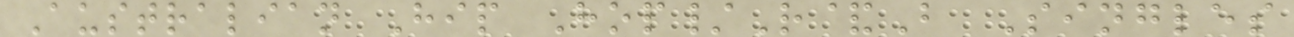Australian Hip Hop/R&B Singles
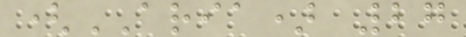(ARIA) 27
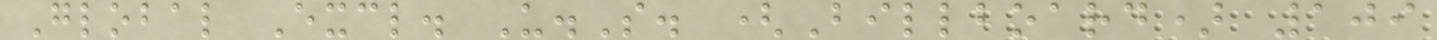Global Excl. U.S. (Billboard) 109
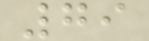79
